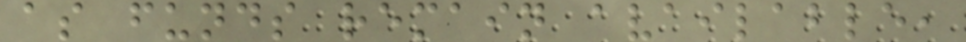as funds remain available,
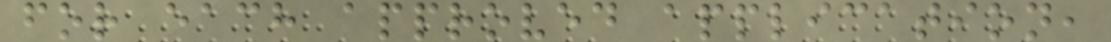for each approved application,
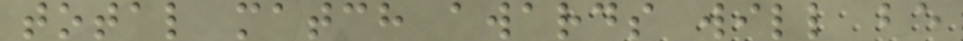total match awards will be
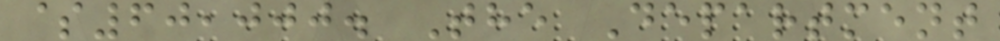$60,000. The Department
